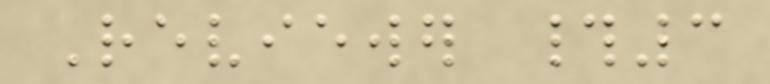Reviewer #3
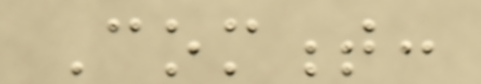Comment:
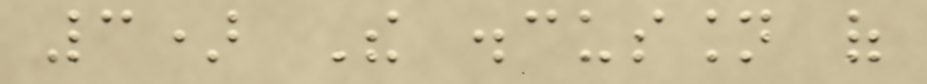3) The discussion of
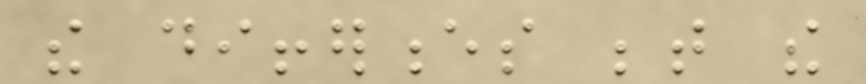the differences between the
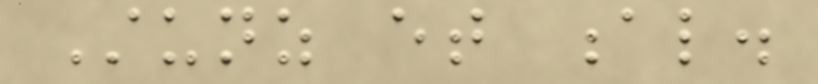Stunz et al.
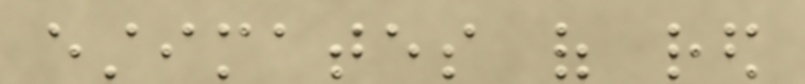estimates of red
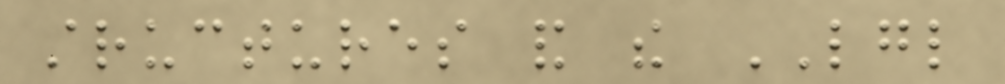structures and the LGL
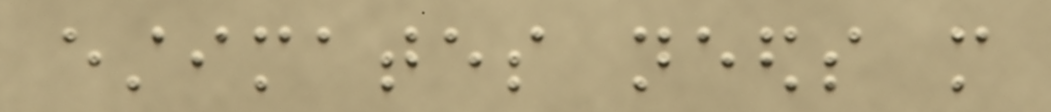estimates needs more
